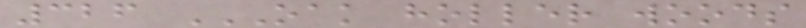326 OAK HOLLER WOODS
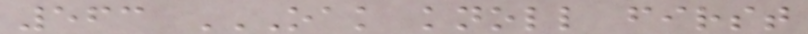563 OAK KNOLL FIRST
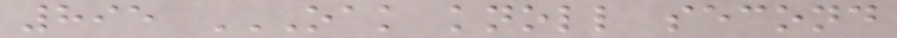895 OAK KNOLL SECOND
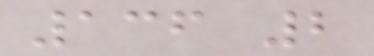136 2
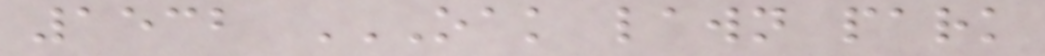1532 OAK LAWN PARK
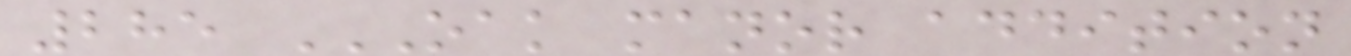285 OAK MANOR ADDITION
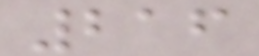216
